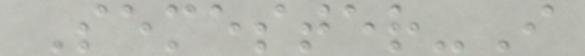Semester-I
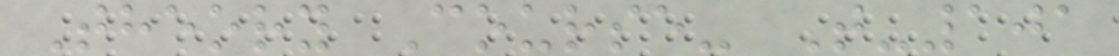Theory Course- T-101
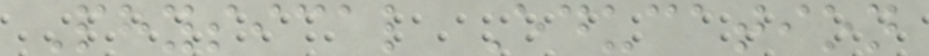Physical Education
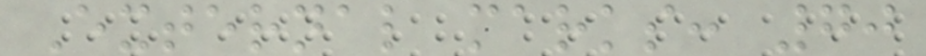External marks: 70
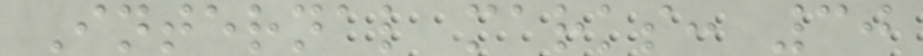Internal marks: 30
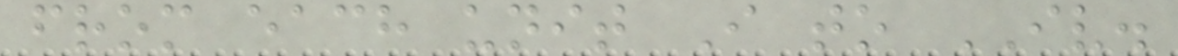from each unit I to IV.
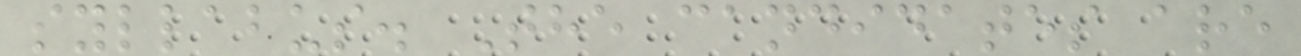syllabus. The candidates are
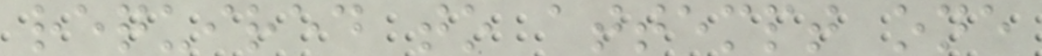required to attempt one
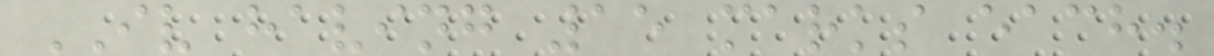IV having 15 marks each.
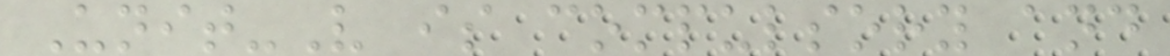Unit-V is compulsory and
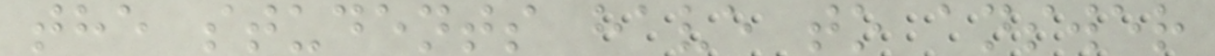the students have to answer
